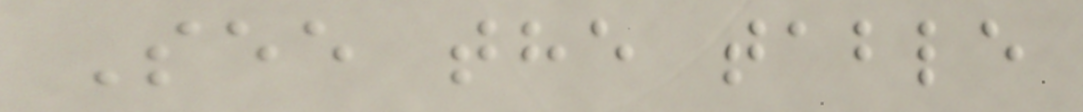See the table
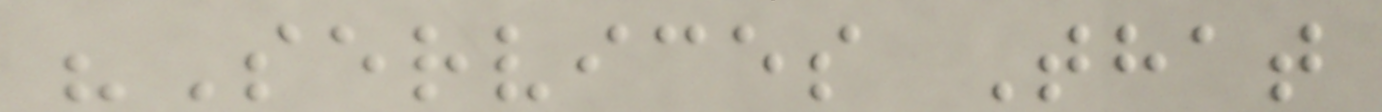"Services That
